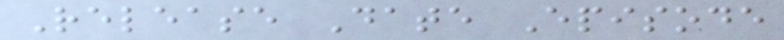Release Date Episode
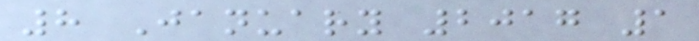8 January 2017 1
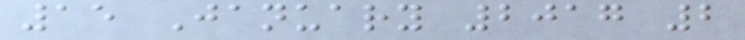15 January 2017 2
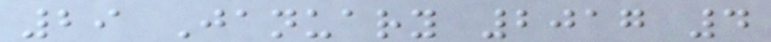29 January 2017 4
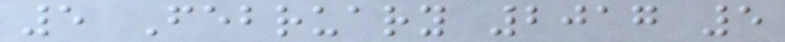5 February 2017 5
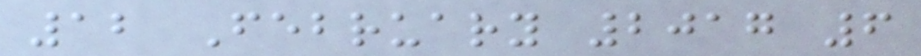12 February 2017 6
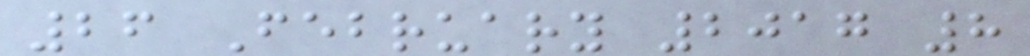26 February 2017 8
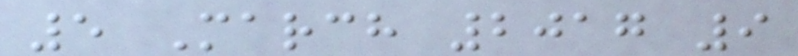5 March 2017 9
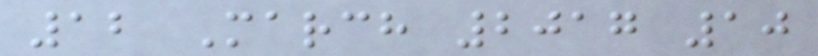12 March 2017 10
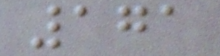171
